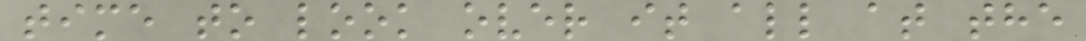time to look over it all at the
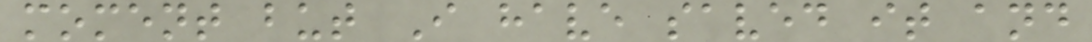moment but I have saved it and
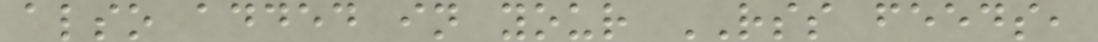also added in your RSS feeds,
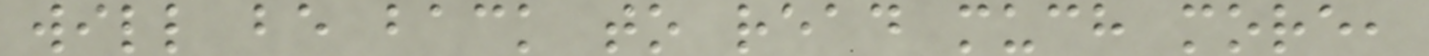will be back to read much more,
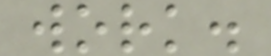work.
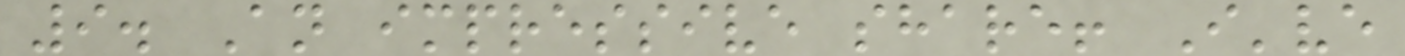9. An impressive share! I've
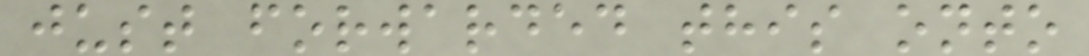just forwarded this onto
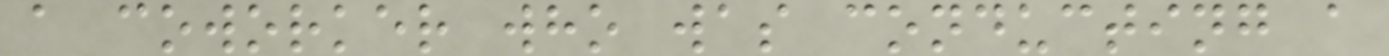a coworker who was conducting a
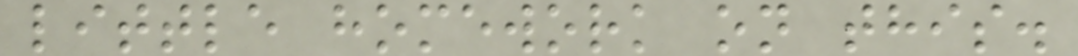little homework on this.
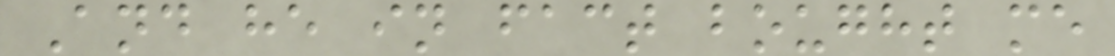And he in fact bought me
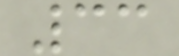33
